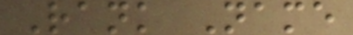Rank Name
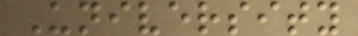University
